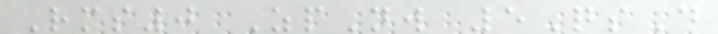Rms0 ZpNw 5QsD
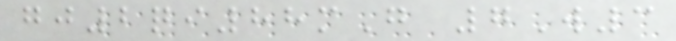gj2qi88mG 7W3
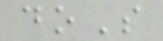doS
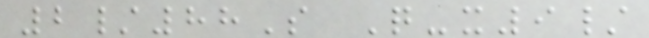2/88S Q-x9/
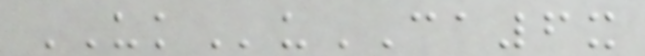UKuCA6x
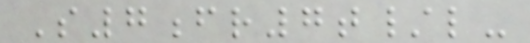S7fr7t/l-
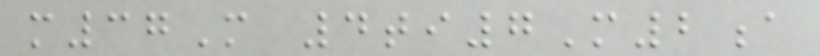m37M 4ti7M2a
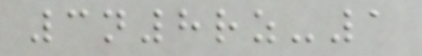3n8rz-1
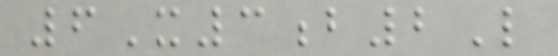6X3b2L
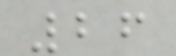26
